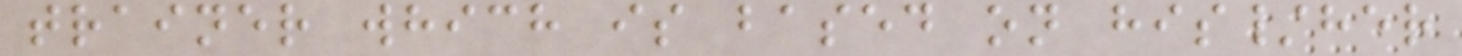trainer which is based on his/her
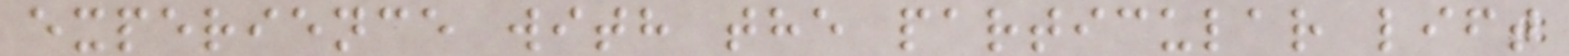experience with the particular lift
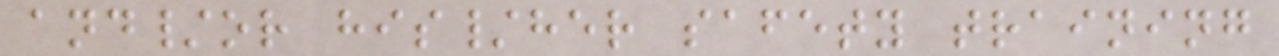and/or his/her safety training
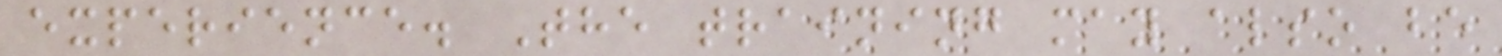experience. The training may also be
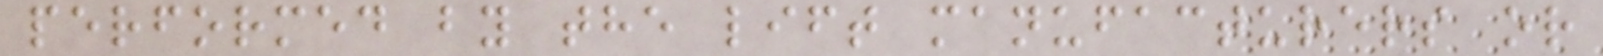performed by the lift manufacturers or
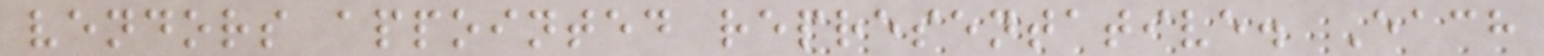vendors appointed representative. Each
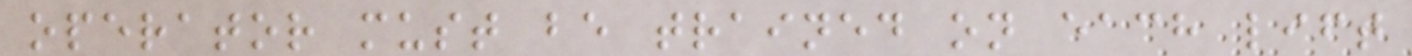operator must be trained on each lift
